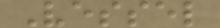Vessel
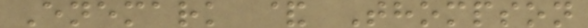Enemark & Thompson
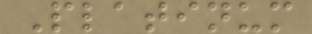Platinum
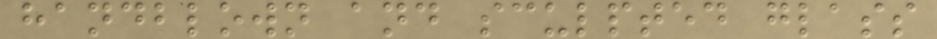handblown and sculpted glass
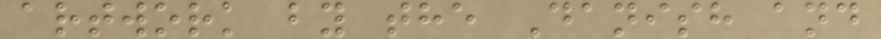artwork by the Danish and
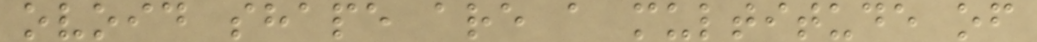ovoid shape are a multitude of
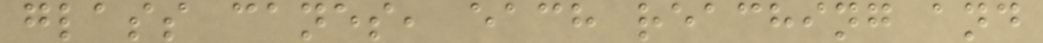glass canes, each reaching and
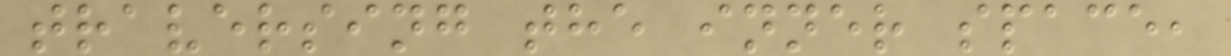traversing the inner space,
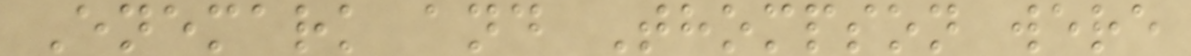Enemark and Thompson were
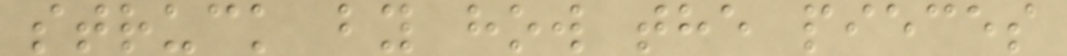struck by how the pieces
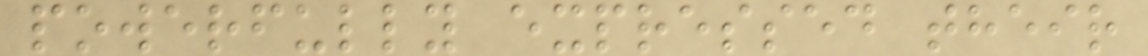powerfully expressed their
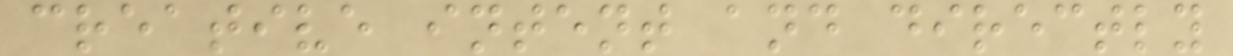creative intent and directly
